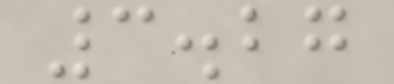3.27
